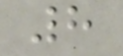8
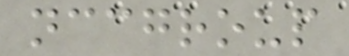nccgroup
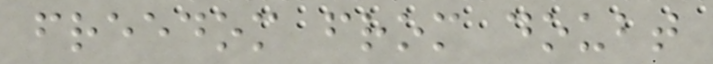freedom from doubt
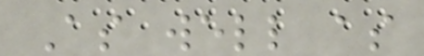As well as
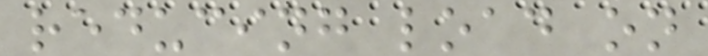reducing load on
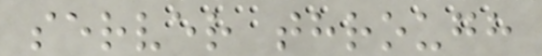server through
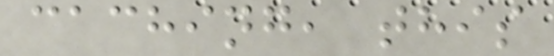caching, this
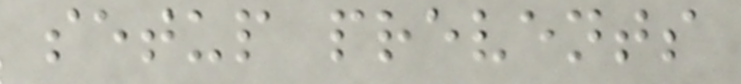setup prevents
